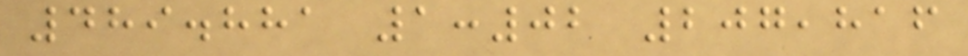489.881 1:02 207,816
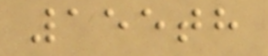155th
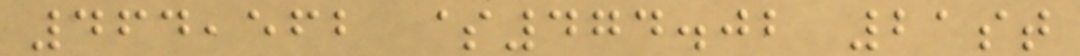464,562 $474.02 21st
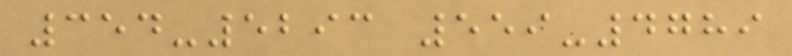354-5293 559-4789
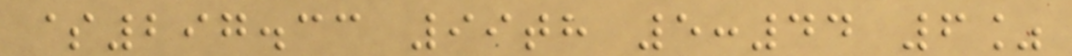$297.33 99th 5:44 6%
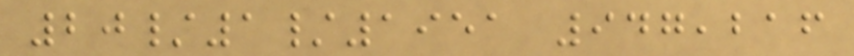20/1/1951 947,216
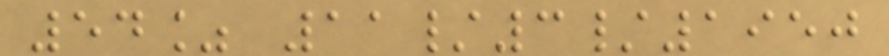54% 11/3/1950
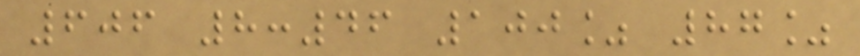606 8:46 100% 87%
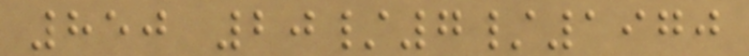850 20/7/1970
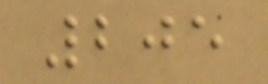205
